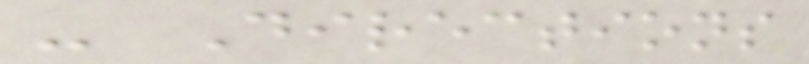- Directions
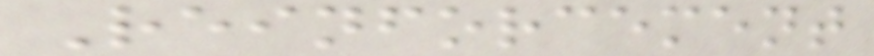Reinforcement
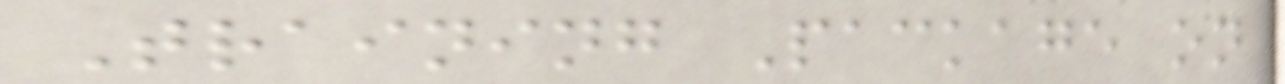Training Package on
